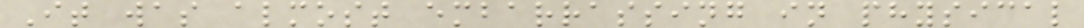It was almost embarrassing in physical
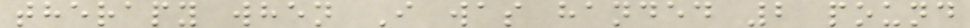therapy when I was handed 2 pound
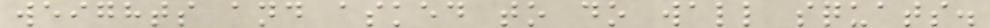weights and asked to do wall squats.
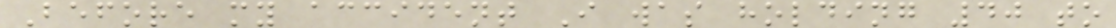Before my accident I was holding 40 to
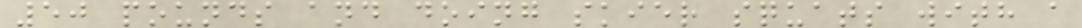50 pounds and doing skier squats with a
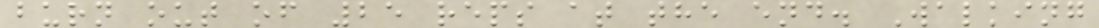burn out of 25 reps at the end. Walking
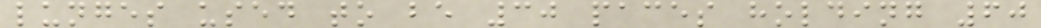lunges used to be 30 paces holding 60
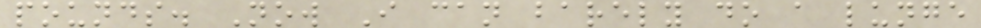pounds. Now I can barely do a lunge
